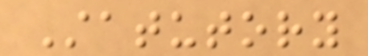Statutory
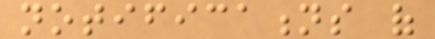notifications of
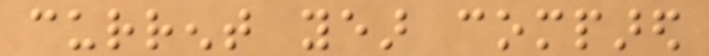current year compared
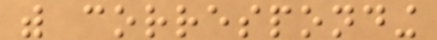with corresponding
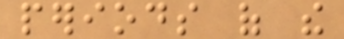periods of the
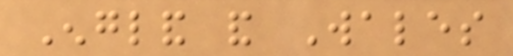England and Wales
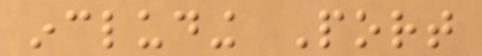including Port
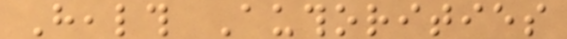Health Authorities
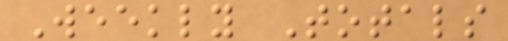Weekly Totals
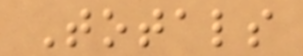Totals
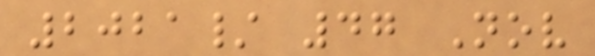2021/ 47 Nov
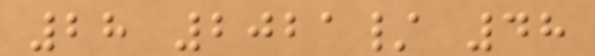28 2021/ 48
